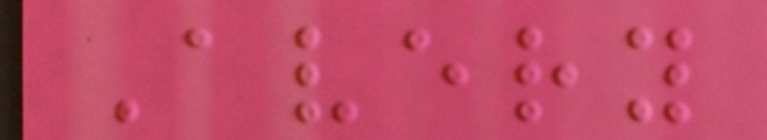Avery
